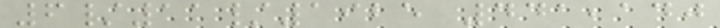6/11/1925 441,140
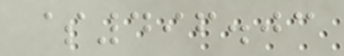$496.03
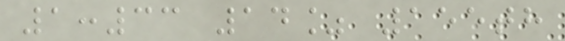1:33 14% 155th
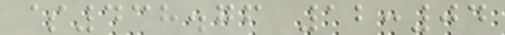$438.76 12:04
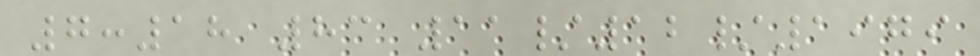7:18 83 11/12/1979
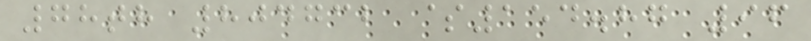78th 804732 $154.87 96
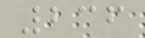236
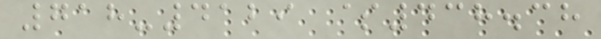718-4129 $438.38
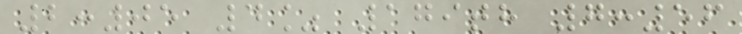2:05 4% 179th 7:56
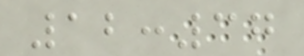12:37
